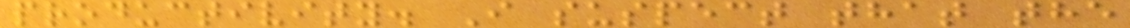productivity. I suspect that the
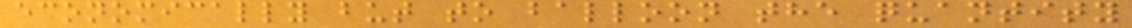economically but to balloon the quantity
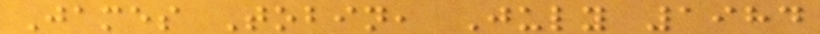James Tobin, July 1984
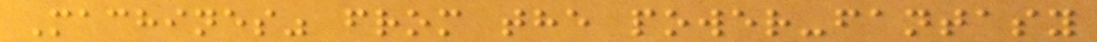Machines" from the power-fantasy
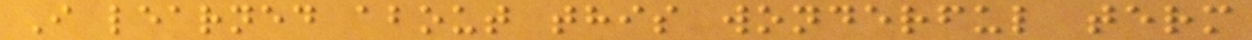I learned about this wonderful term
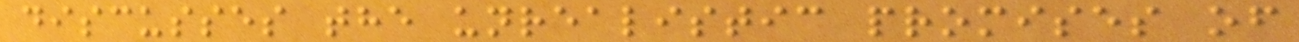discusses the unrealistic promises of
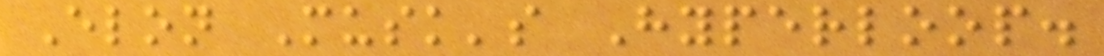Elon Musk's Hyperloop.
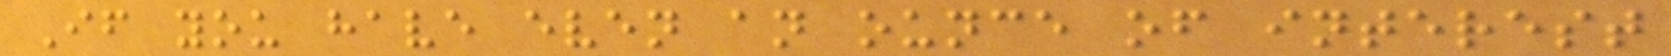If you have even an ounce of interest
